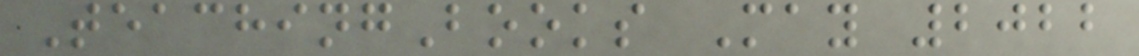TeachingBooks May 2022
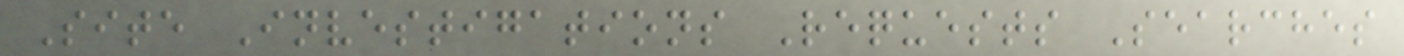Site Investigations Requests Searches
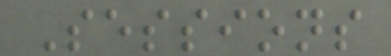Sessions
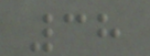38
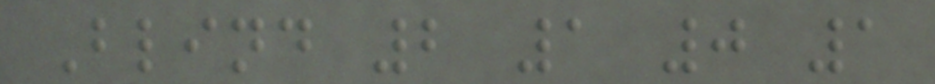Blind 2 1 0 1
